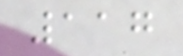117
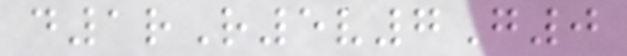d1rR5v7G0
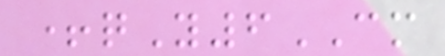+qY6CM
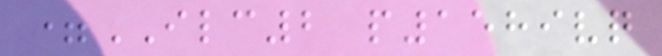=ILC2 p1589vq
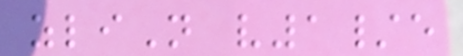zliN v1/e
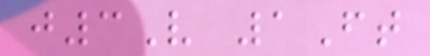j3V 1Ft
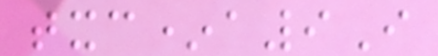txc*a9I
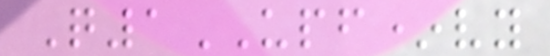Q1UPF*vy
